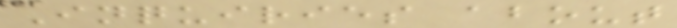Inquiries about
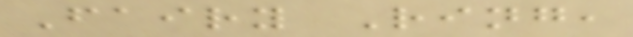Fairy Ring,
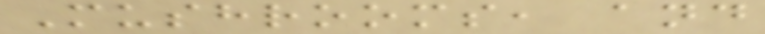Mushrooms, and
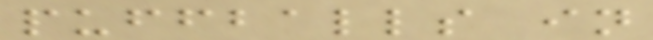puffballs in
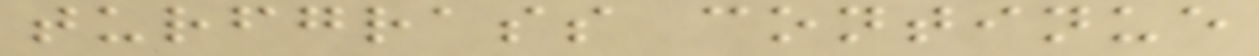turfgrass continue
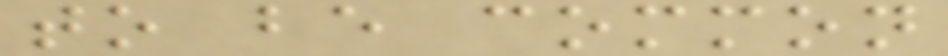to be common
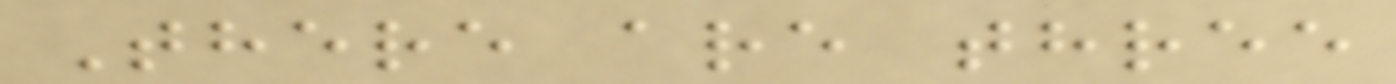There are three
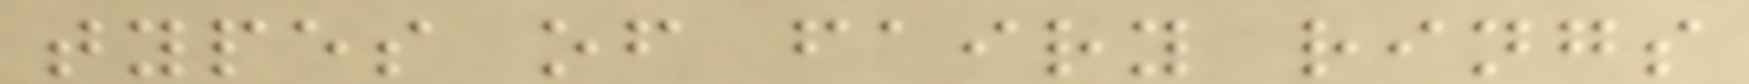types of fairy rings
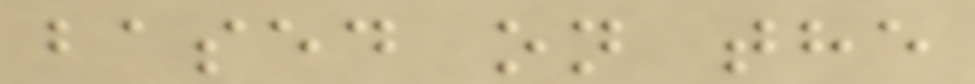based on the
